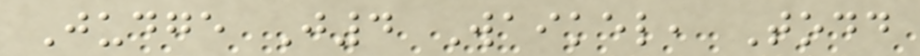Judge J4 Waikel, Todd
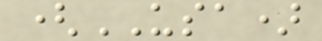(USA)
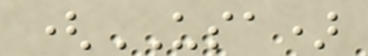(USA)
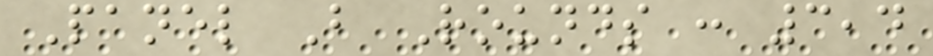Panel B Rounds : 3,4
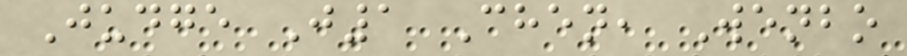Judge J1 Chen, Wenbo
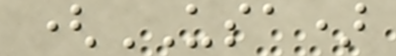(USA)
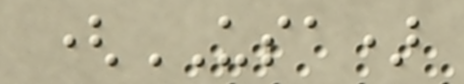(USA)
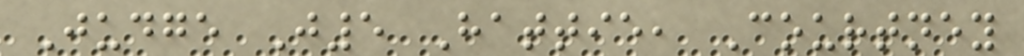Judge J5 Hattie, Courtney
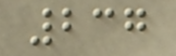237
